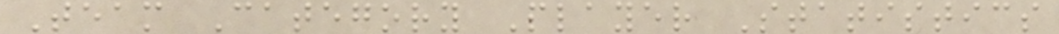Team Category Player Statistics
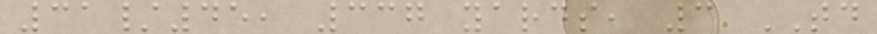31/45, 337 yards, 3 TD
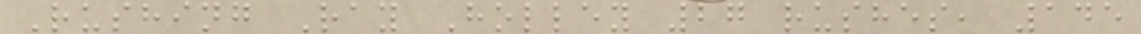Rushing Ray Holley 27 rushes, 145
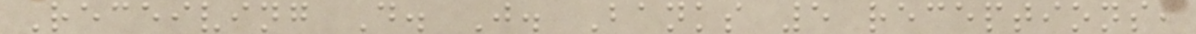Receiving D. J. Banks 5 receptions,
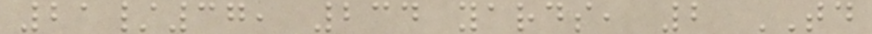21/37, 234 yards, 2 TD
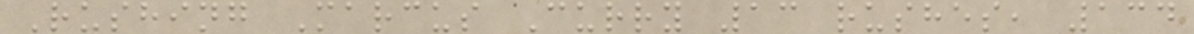Rushing Marcus Curry 13 rushes, 134
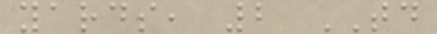yards, 2 TD
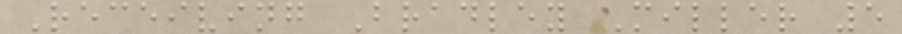Receiving Bradley Miller 5
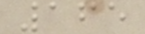165
